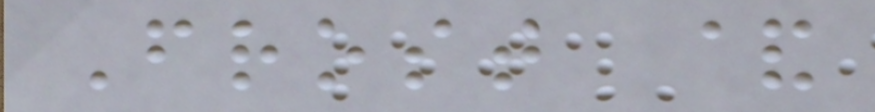Frost &
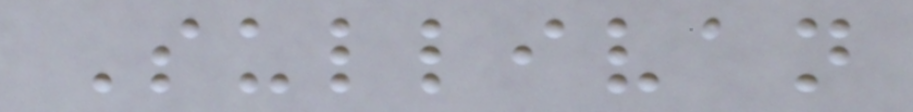Sullivan
